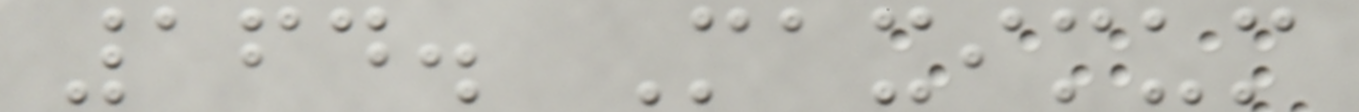164. Maximum
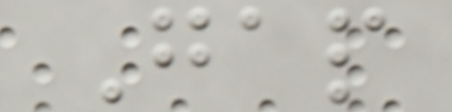Gap
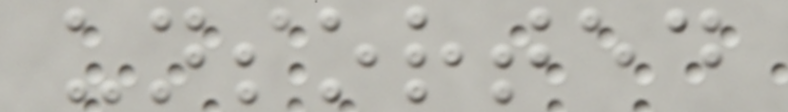unsorted
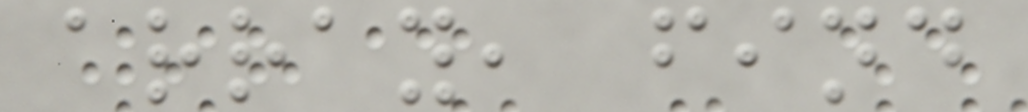array, find
